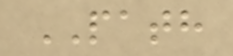PATH
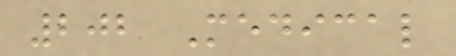202 Medical
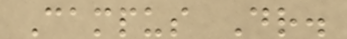Campus Dr.
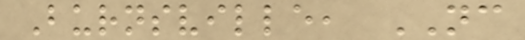Burnsville, NC
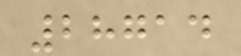28714
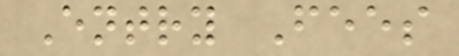Entry Fees
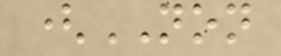(NON
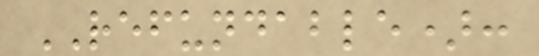REFUNDABLE):
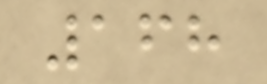168
